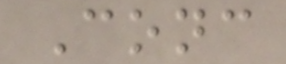Conc
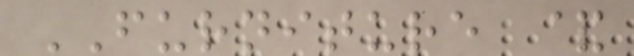FURNITURE &
